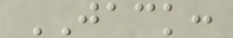JACK:
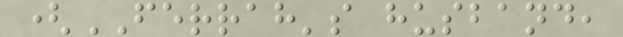(FERRAH's husband,
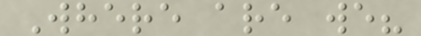Where are we?
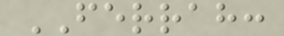FERRAH:
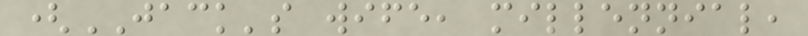(JACK's wife, millennial,
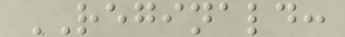REGINALD:
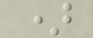)
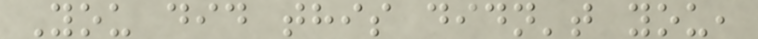You did this didn't you,
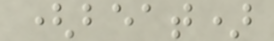(beat)
